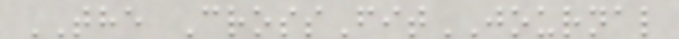THE CrossFitJOURNAL
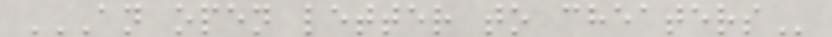AN OPEN LETTER TO CHEATERS
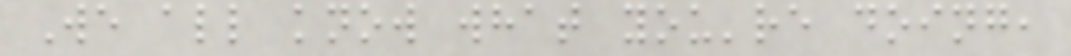We all know what you're doing,
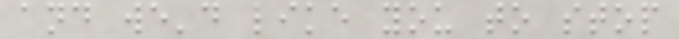and we'd like you to stop
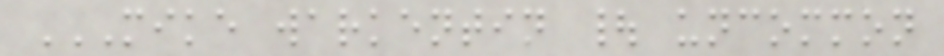MIKE WARKENTIN | UNCOMMON
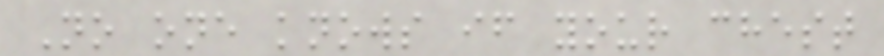No one knows if your chest
